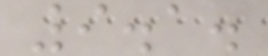9.1.
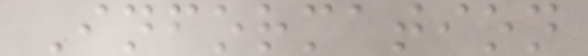Information
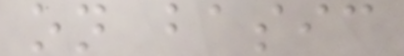on basic
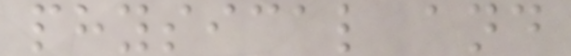physical and
